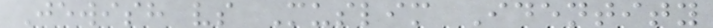Jewish vs Muslim Identity
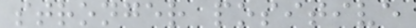stronger positive
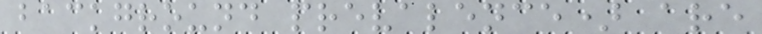background prevalence) are
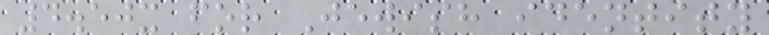4.50x for Jewish identity
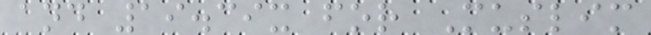and 19.39x for Muslim
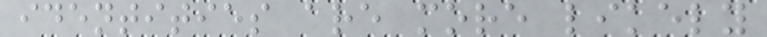identities are more likely
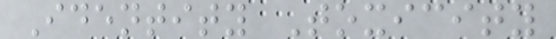Identity Toxicity
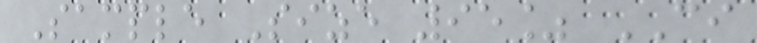Sample Size 95% CI
